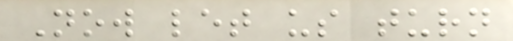Now let us turn
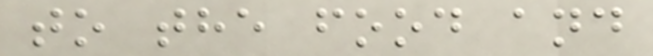to the food and
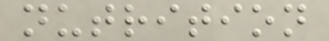nutrition
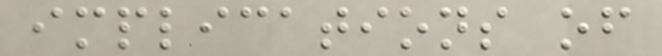implications of
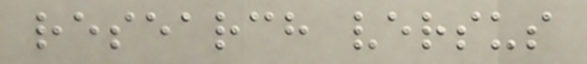research versus
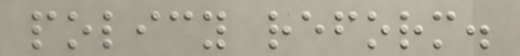policy reform.
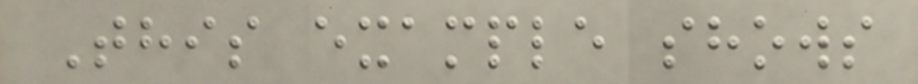This example shows
